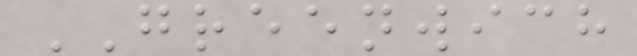GREENWICH
